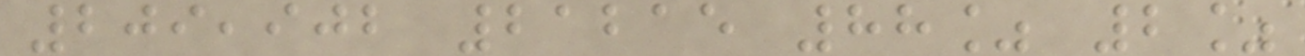209,902 21215 88% 2%
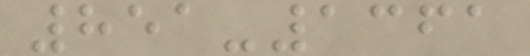851-1361
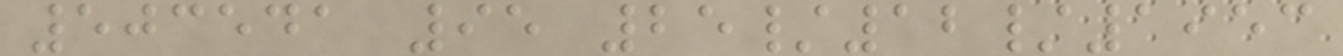503541 95 25/12/1953
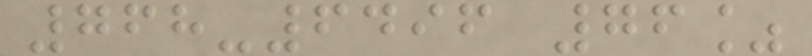768-6496 76%
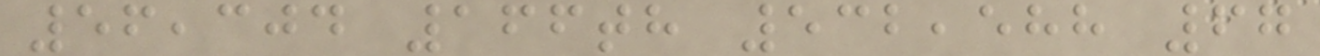56,304 166th 532,588 67
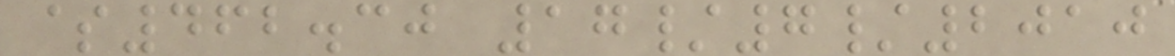$462.30 17/7/2010
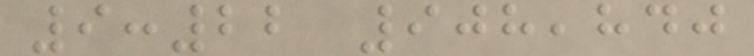9:22 908,840
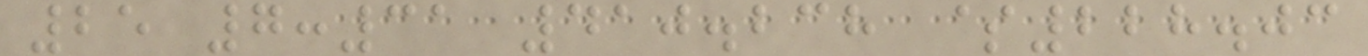25 7:31 410.238 $228.03
